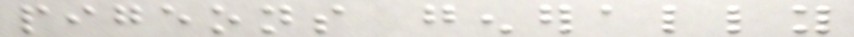pigeons generally
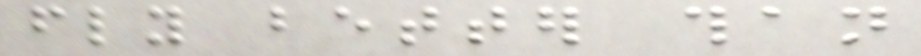fly better than
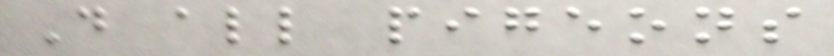Do all pigeons
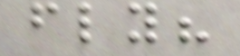fly?
